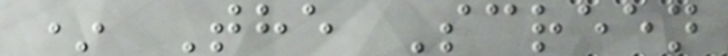* The Screen
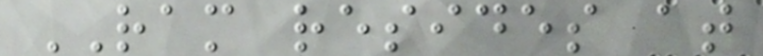RAM resides at
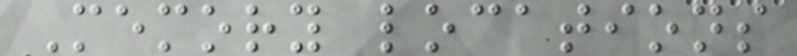Memory locations
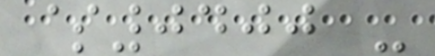$0400 -
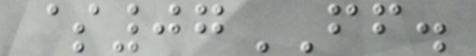$07FF.
